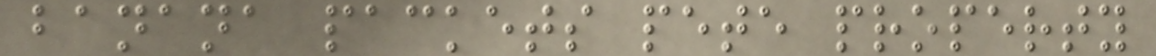banana packets pete property
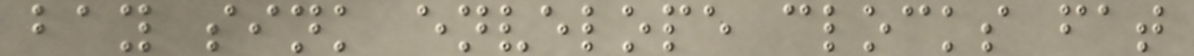bay sink envelope clocks fat
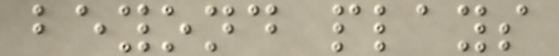beyond plays
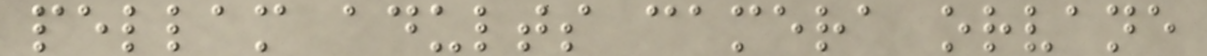pellam adults camera orvane
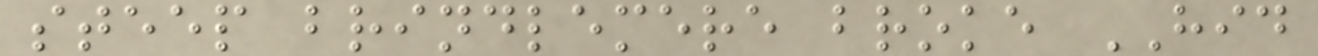steep brindlemere broke HID
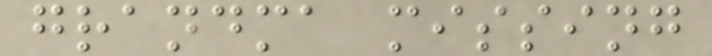grandma missing
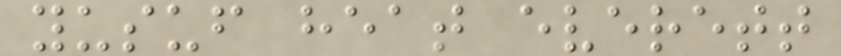yusuf heat everett
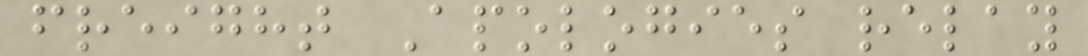freight Apologies relay
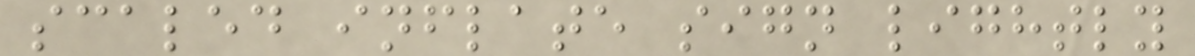scaled inflate sign lightly
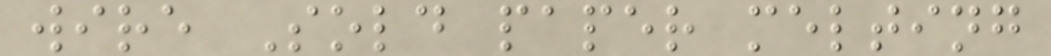wire Sold paper melting
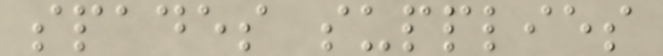spades supplies
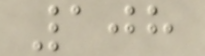108
